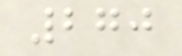270
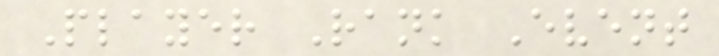Player Rank Event
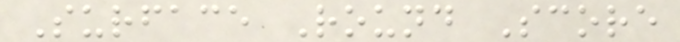Surface Round Score
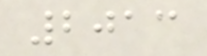2013
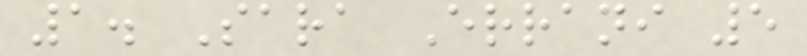1. Sara Errani 5
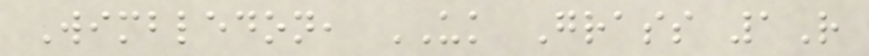Wimbledon, UK Grass 1R
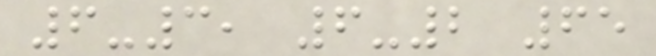6-3, 6-2 65
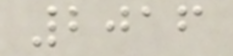2016
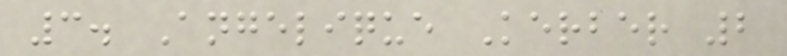3. Angelique Kerber 2
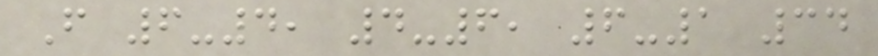F 6-4, 4-6, 6-1 34
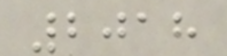2018
